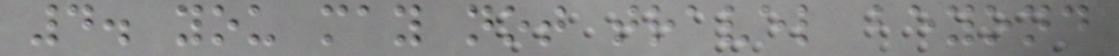4. you may not travel beyond
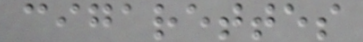cigarettes
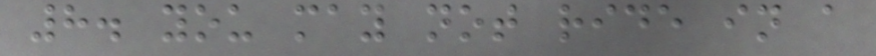8. you may not ride in a
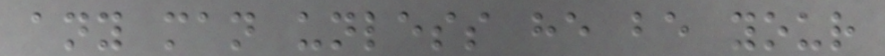any man unless he be your
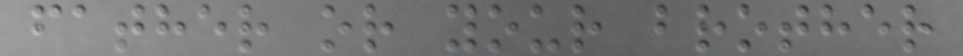father or your brother
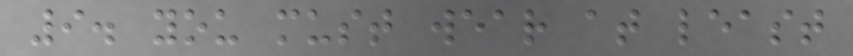9. you must wear at least
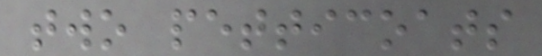two petticoats
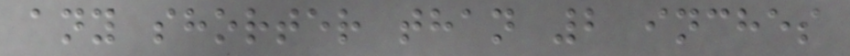any shorter than 2 inches
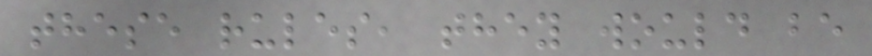these rules, they would be
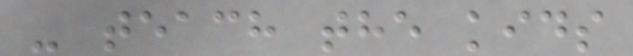- teach the kids
